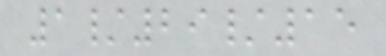1/29/15
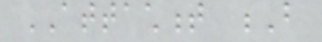ATTACHMENT B
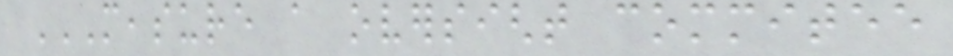MEASURE A OVERSIGHT COMMITEE
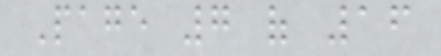Page 7 of 16
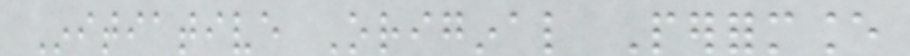Initiative Original Performance
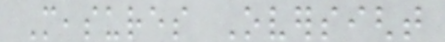Measures Oversight
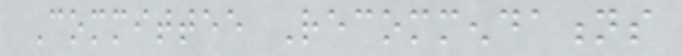Committee Recommendations
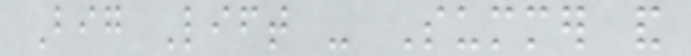Big Lift - Summer and
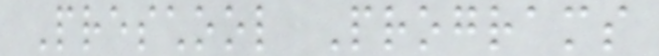Preschool Programs
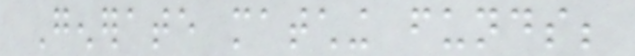Generate matching funds;
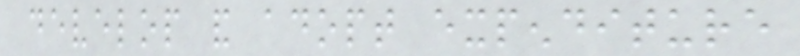develop and adopt expenditure
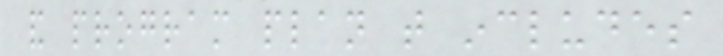and program plan that includes
